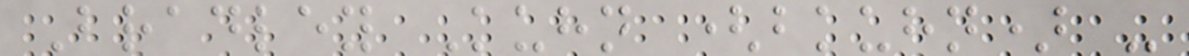Bradley Kuhn (bkuhn) -
